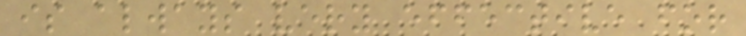is always very effective for
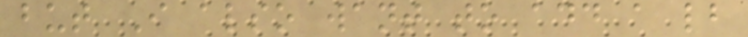but I also want to add a lb
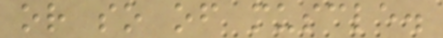or so of muscle.
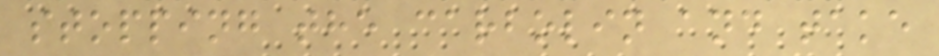stopping the carbolin and take
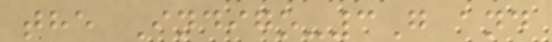the Indigo-3G and
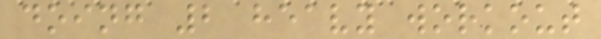doing 2 heavy workout
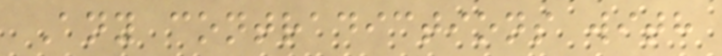Any contradictions with
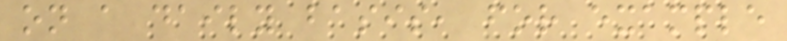on a daily basis, for example
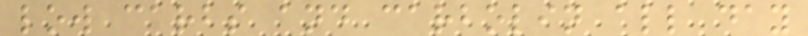low carbs and carbolin all day
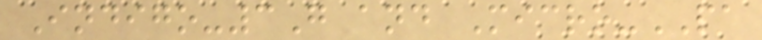Indigo-3G and Micro-PA
